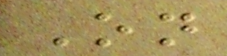On
